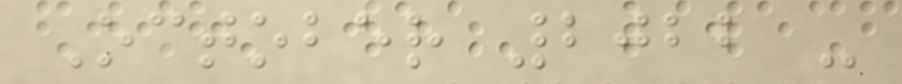October 2022 -
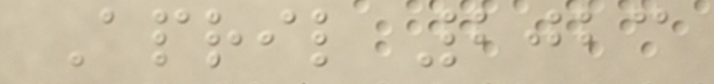April 2023
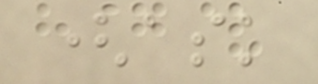(ask
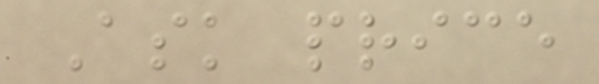Ask price
